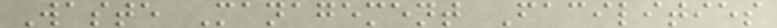Waste Management Facilities
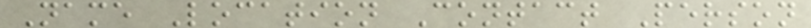Name Location Contact Person
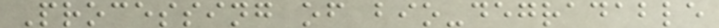Processing of bio-degradable
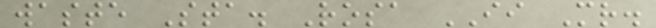waste Sta. Rosa II Mr.
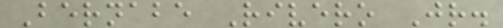Bernabe Rivero Jr.
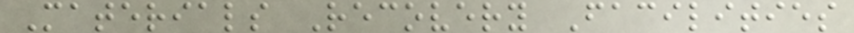Materials Recovery Facilities
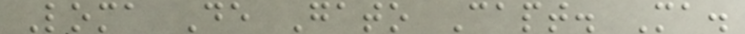Loma De Gato Capt. Ma.
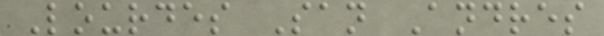Lourdes San Andres
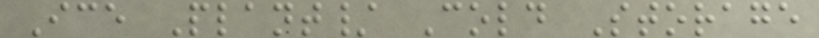Ice Plant/ Cold Storage
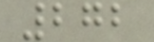272
